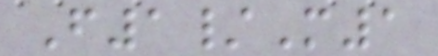F1/M1
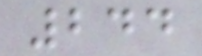244
